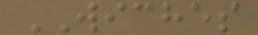WICHES
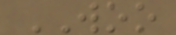WOO
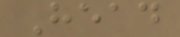Head
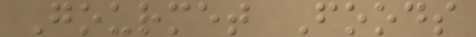Gourmet Foods
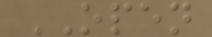OPEN
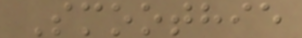Smoothie
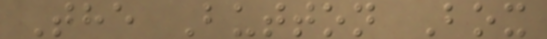The Button Box
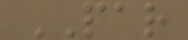PAR
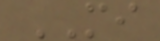MI
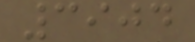3904
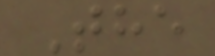The
